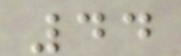44
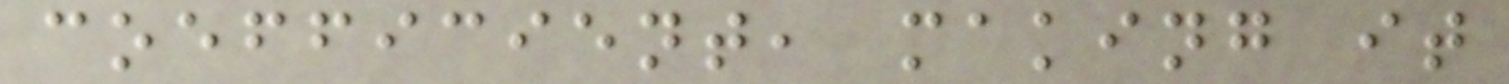coefficient, making it
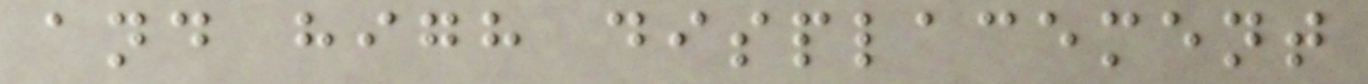and high displacement
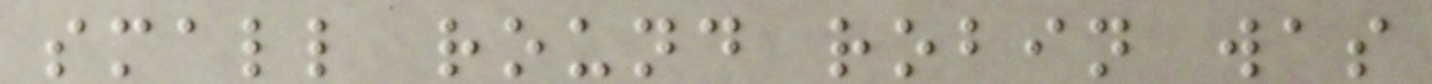small round robin was
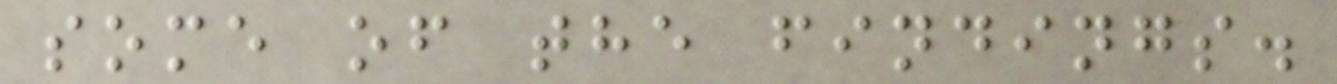some of the findings.
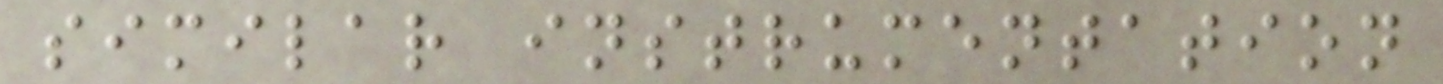similar instrumentation
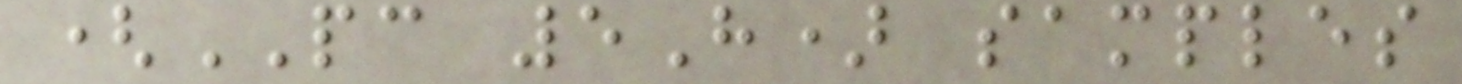(PC 5H) samples
